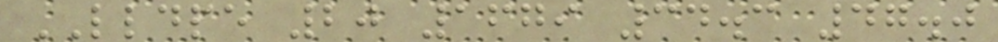LLDPE 20 1679 34.3 47.0
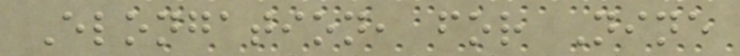Elongation, for Nine
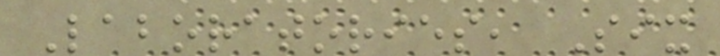Laboratories, Six
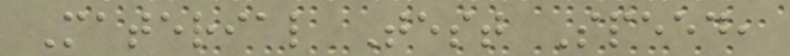Material Test Speed,
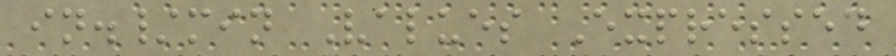in./min Values Expressed
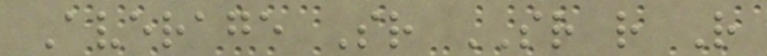Average Sr SR r R
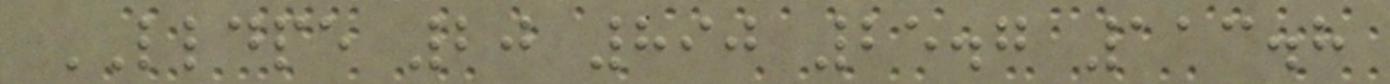LLDPE 20 890 25.7 113.8
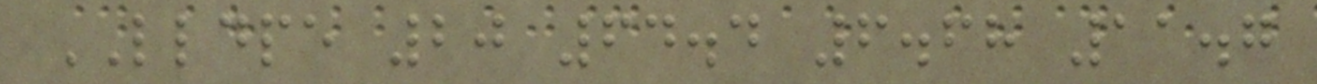LLDPE 20 64.4 6.68 11.7
